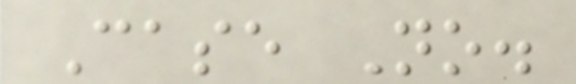Case No.
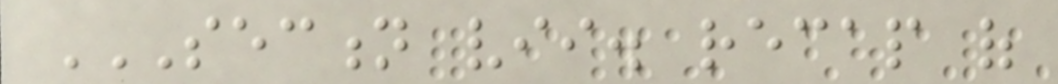SECTION VII. RECAP OF
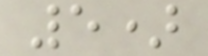5)
